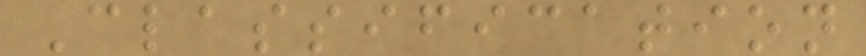Classification
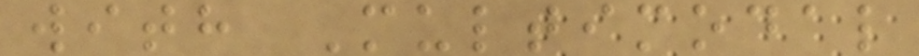with Multimodal
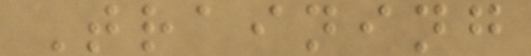Training
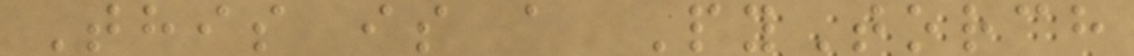This is a PyTorch
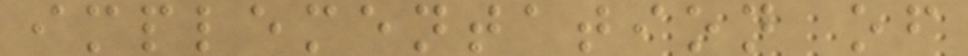implementation of
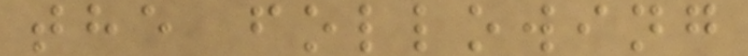the following
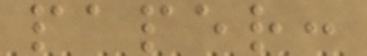paper:
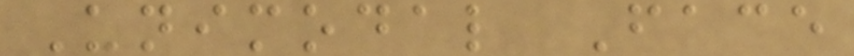Unimodal Face
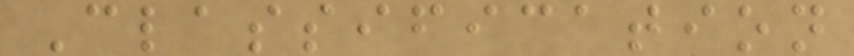Classification
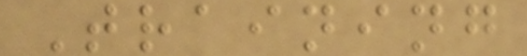Training
